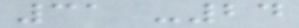31 -24
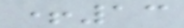+13
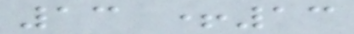13 +13
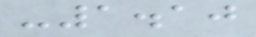-1.10
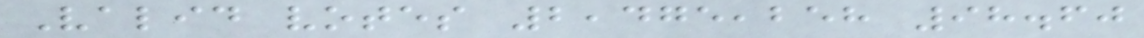Valid votes 2,475,258 98.60
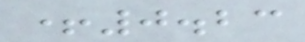+0.23
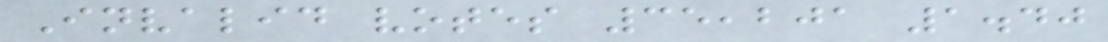Invalid votes 35,201 1.40
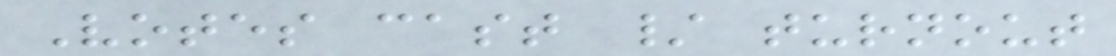Votes cast / turnout
